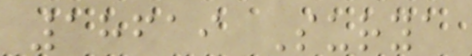18619 Surya
